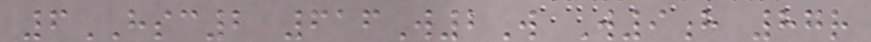6HSC2 616W2W W9h 87r
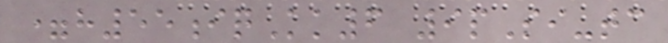=h55iqKk6 9pSi-tc
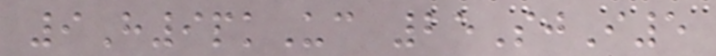9H9pkUc 25SjI5
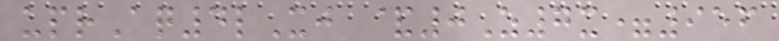uprAq4lXj &0Z7x=956
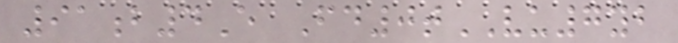91b4E Fd0tVU7yb
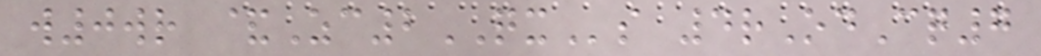w0wr &Zc2QXs 4rOdCq7
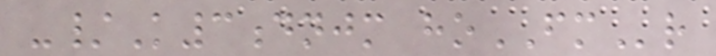-/K3dnjm hoFMr
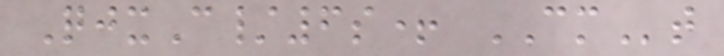QjxC/6s+ CMt
